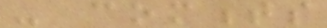- comments
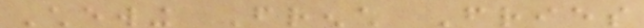Chewing French Fries
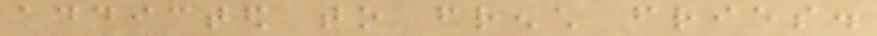addicted to french fries.
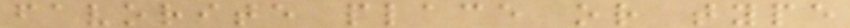favorite place or type
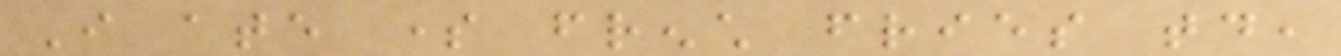I ate some french fries today,
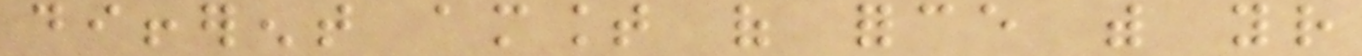different amount of force with your
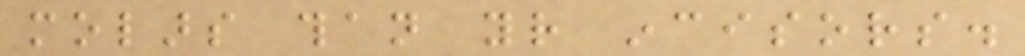molars than your incisors.
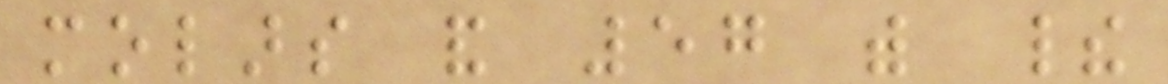molars and 57 with their
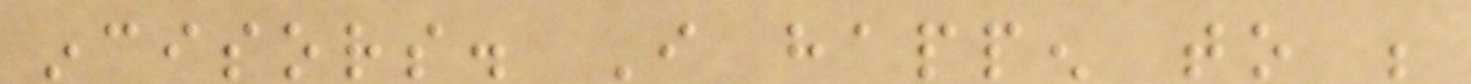incisors. I happen to be
